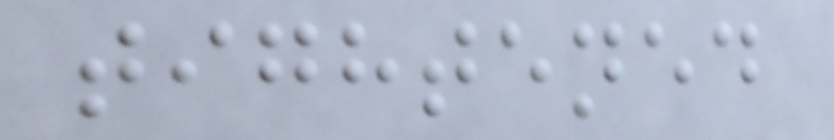tightened
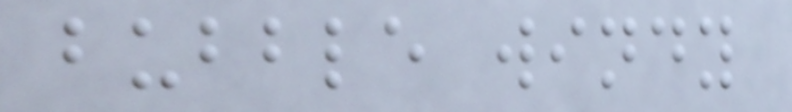bubble windy
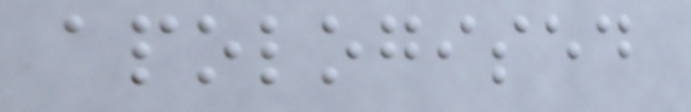apologised
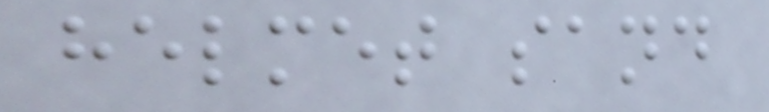helmet sand
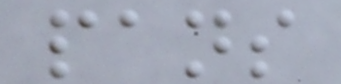pans
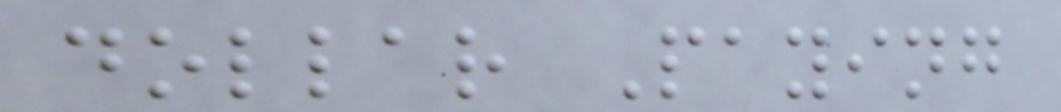dollar Paying
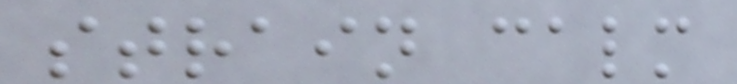strain calm
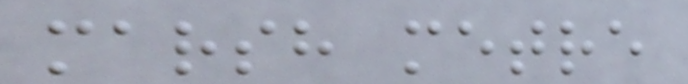marsh metre
